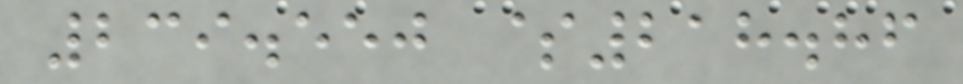239.550 $218.86
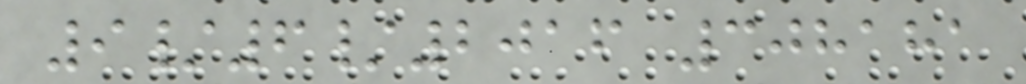9/6/2016 308181
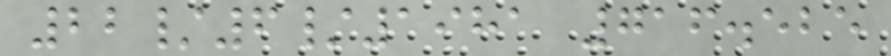22/6/1981 716.525
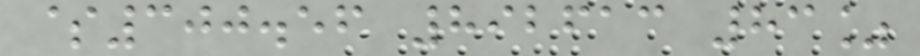$300.56 892613 83%
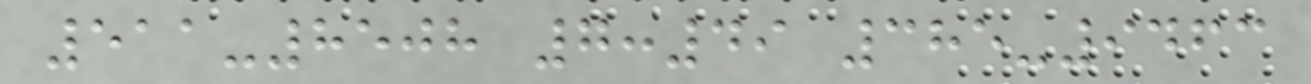511-8508 7:49 385-9463
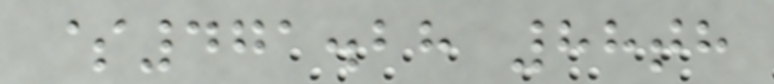$471.28 88th
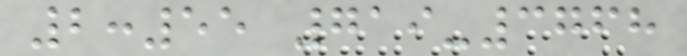2:55 719-3768
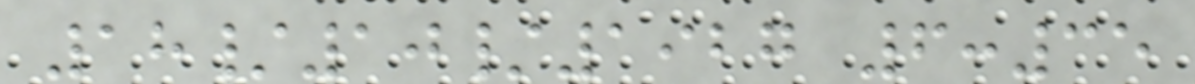18/10/1927 6:35
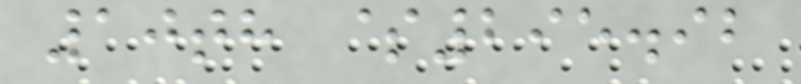10th $295.92
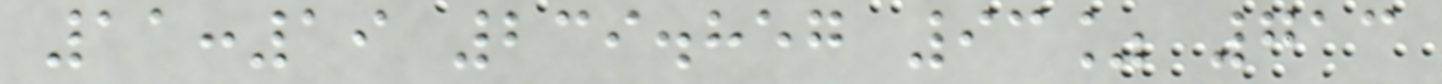11:19 239.857 93% 713
